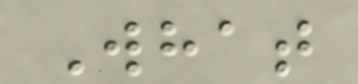What
